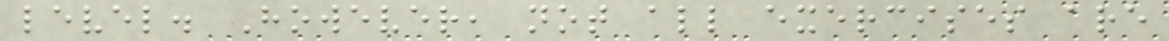level. However, not all exercises are
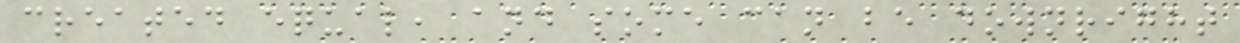created equal, and some can be downright
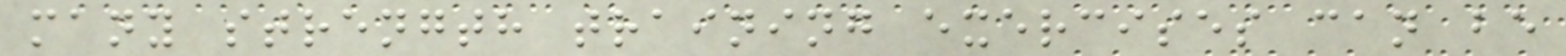many strength training exercises can be
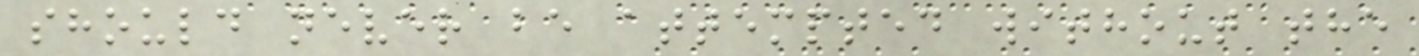should never be attempted without the
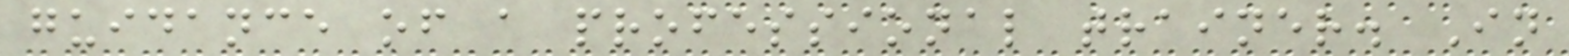guidance of a professional trainer. In
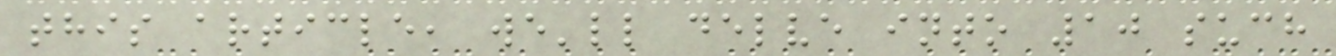this article, we'll delve into 10 such
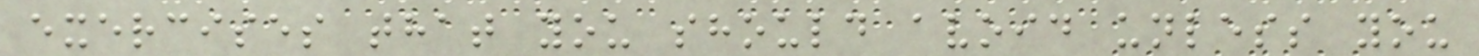exercises that you should avoid unless you
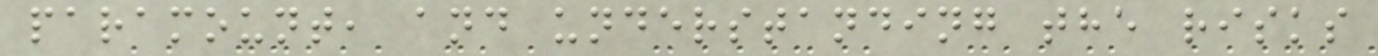paramount, and understanding the risks
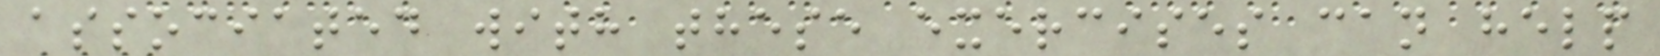associated with these exercises can help
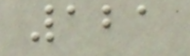121
